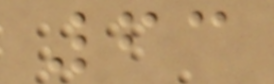63
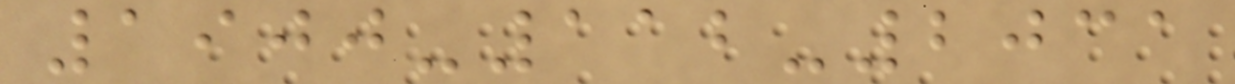1900-112-2031
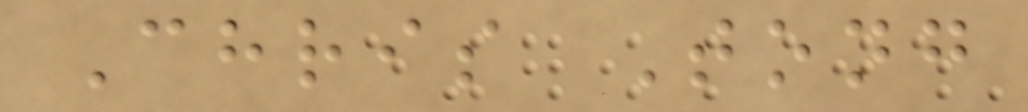Chris Tong
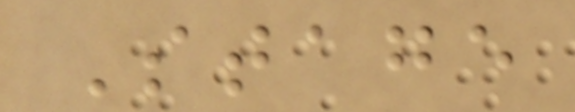Stage
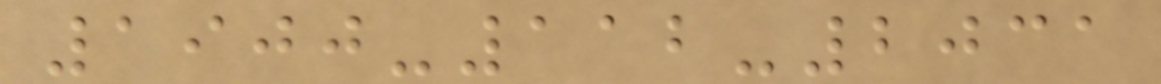1900-112-2031
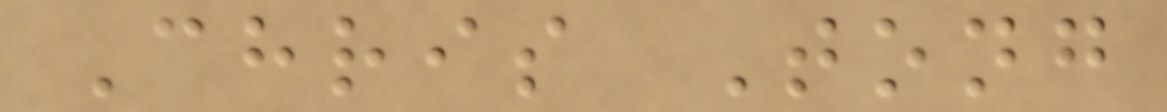Chris Tong
